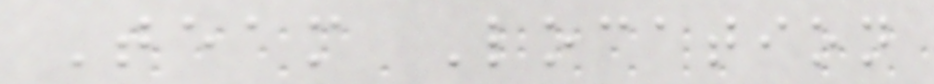Team Location
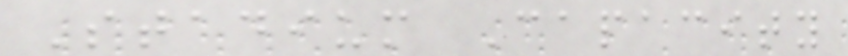Stadium Capacity
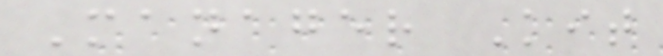Manager Kit
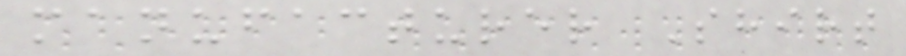manufacturer Shirt
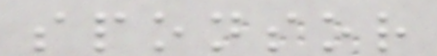sponsor
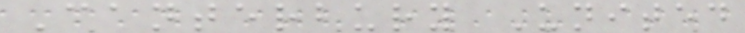Canterbury United
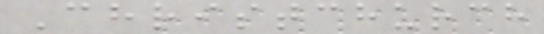Christchurch
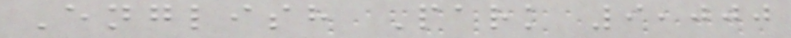English Park 9,000
